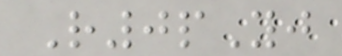R0pYj
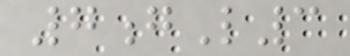7gL3
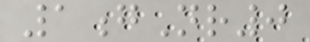1gNr0
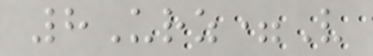8Urz=V
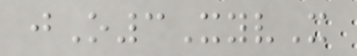jO3XyvX
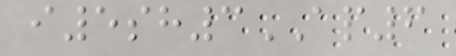i5sh3AP6
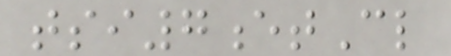tsi7etCl
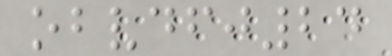obvdfj24
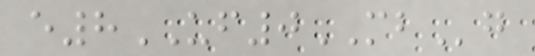e8UF0MBg
